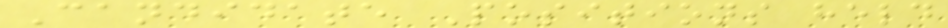Candidate Positions held
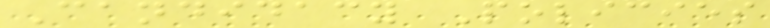Candidacy Policies
